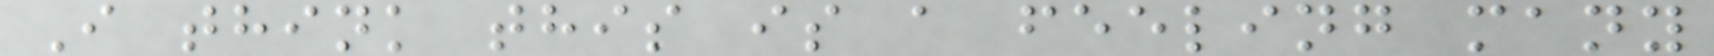I think this is a feeling many
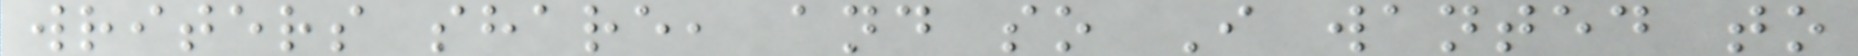writers share, and so I wanted to
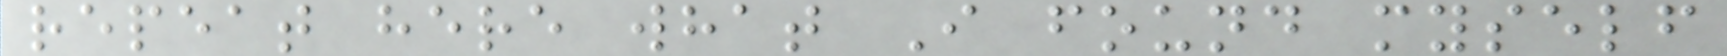repeat here what I found myself
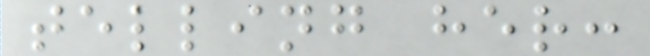telling her:
